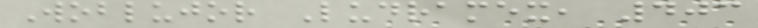Woblujor Ludramex, 403
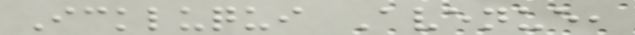Ickluqui Avenue,
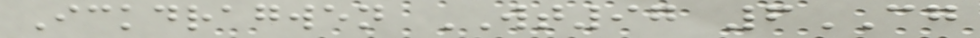Ickdragwen WT97 6CG
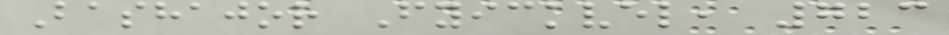Bashajor Fyickvel, 723
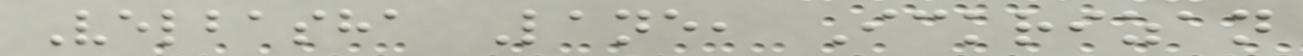Velbasha Lane, Ickrizan
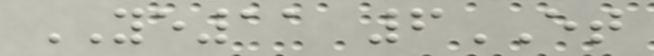YE11 6ET
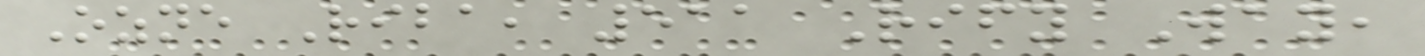Ozne Riba, 511 Rify Way,
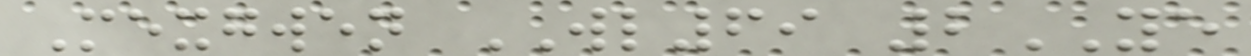Mexgwen WL69 2YE
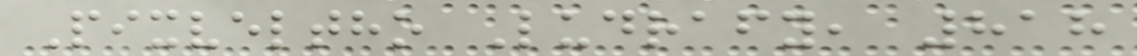Pixveltho Ludrafy, 818
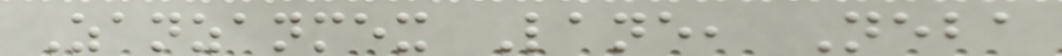Zanzanmex Lane, Neba
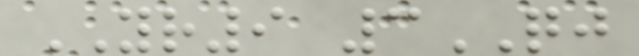YR9 3QJ
